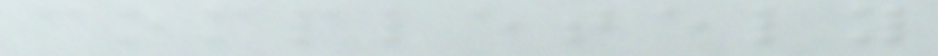completely
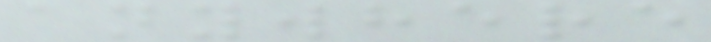anywhere
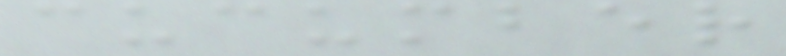cucumber
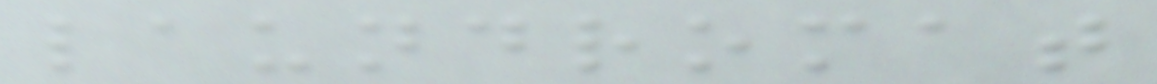laundromat
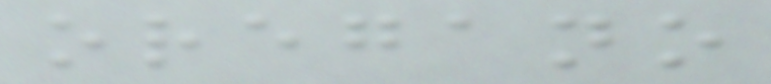oregano
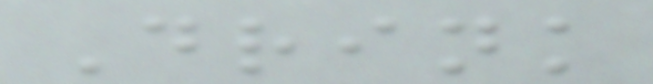Drink
